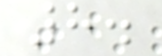8.
